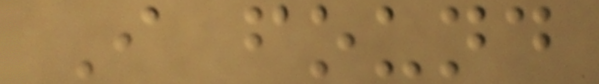I found
